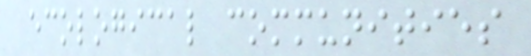ecological communities
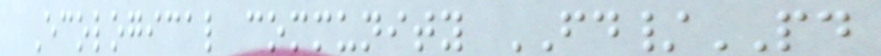Ecological community FD/PD
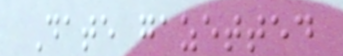Date gazetted
